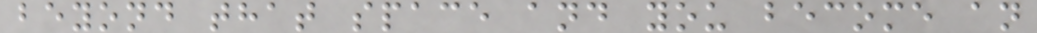beyond that space and you become an
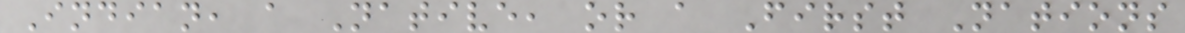Indian, a Native, or a First Nations
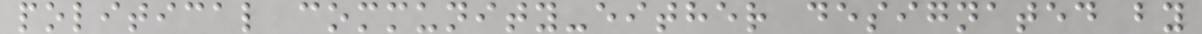political community-either designated by
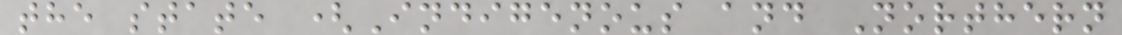the state (Indigenous and Northern
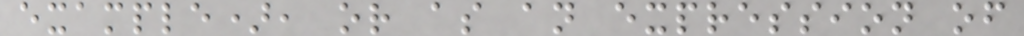example), or as an expression of
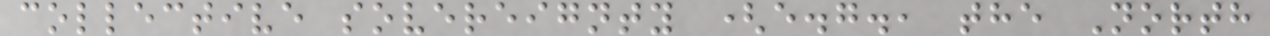collective sovereignty (e.g., the North
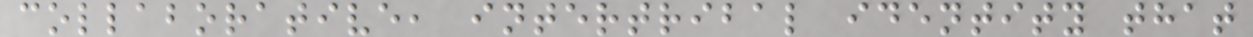collaborative, intertribal identity that
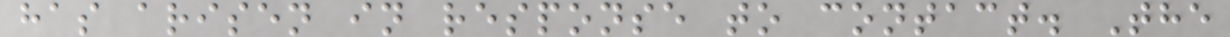has arisen in response to contact. The
